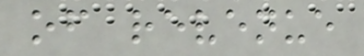of revenue
